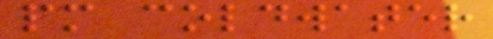pm coldwater
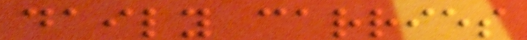daily carries
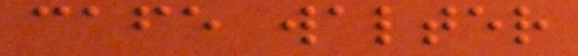cafe walter
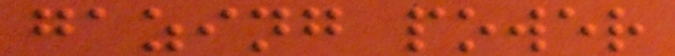gazing power
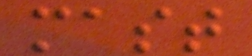mast
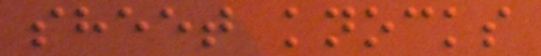sheet knocks
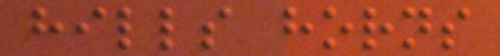hills horns
